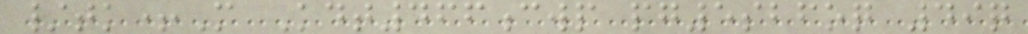/tk+M Kdt466cwp pg5sbfoq 49q
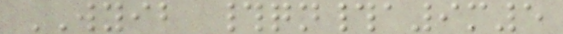WYIB #qn#a9m5
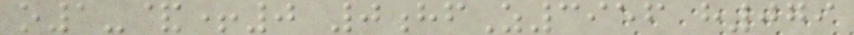o1-&+0 0hfZ3956 h079
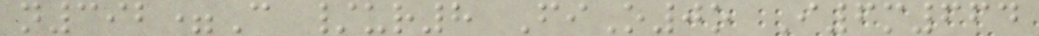n392=C /ur8 FiO0o I6m664
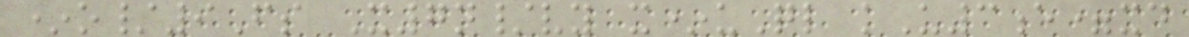*o/9Fs X7n/vy x*uQl kU3e=xd
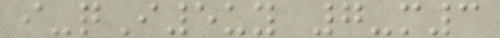i-qI5uy 7-m3
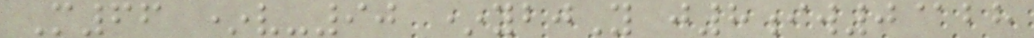M66 *v-90 *ybjY j8iw0@bh
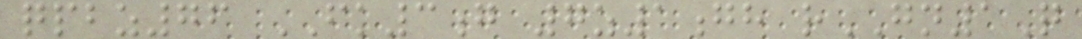qpbz76 FK3g 7z1gh rGN1Q
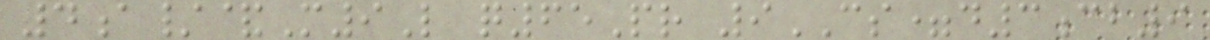4a/&M9L q65Pr 9CS=d3cb9
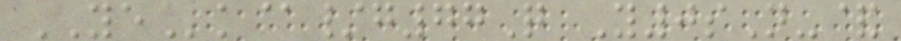YEk@/g77Q Y0sN-&
